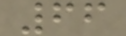66
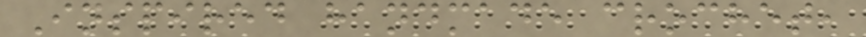Inspired handmade crochet,
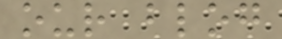our blog
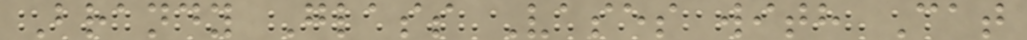Brandy Glass Vases with Cat
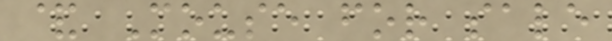& Mouse for sale
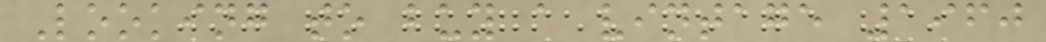Looking to buy a vintage 1960
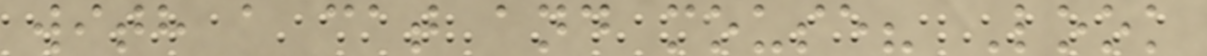with a cat and mouse? Look
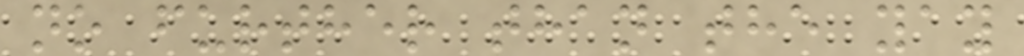no further than the yay
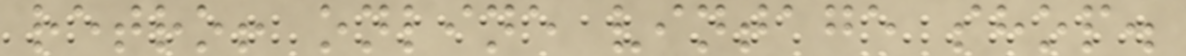retro! online vintage shop.
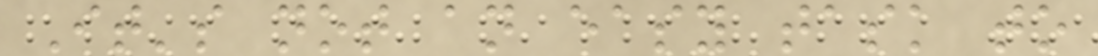It's not an easy task to
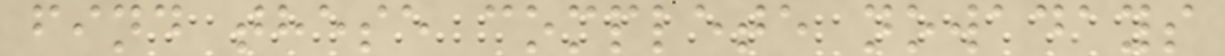find these complete nowadays
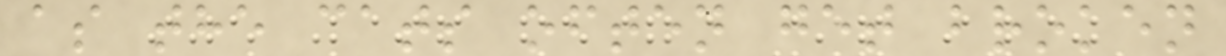as the cats often get broken
